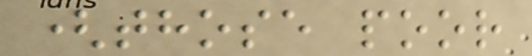(those poor
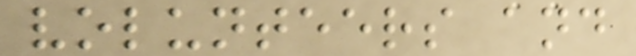volunteers and
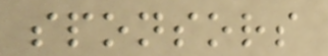sponsors
